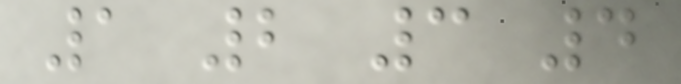1 2 3 4
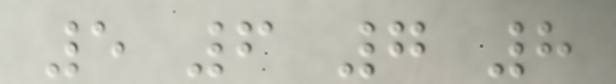5 6 7 8
